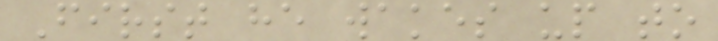First he wakes up to
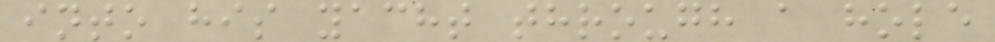into his yacht through a hole
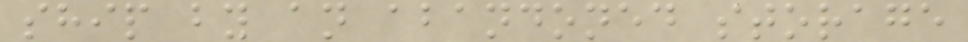ship by an abandoned storage
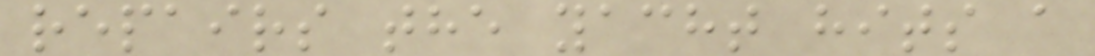repairs the yacht hits a
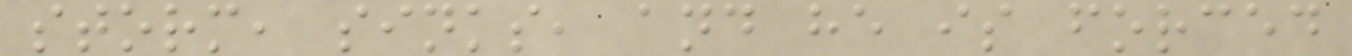storm, sinks, and he is forced
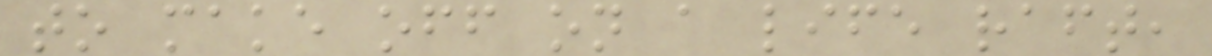to make off on a life raft,
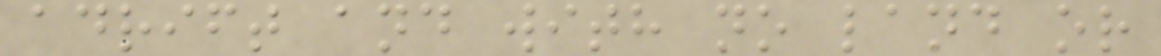adrift and with no land or
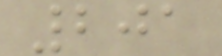201
